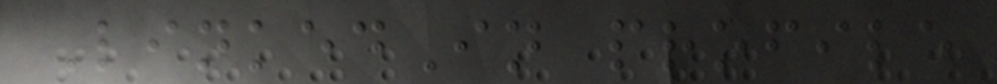LinkedIn profile
